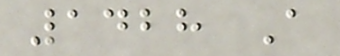1428 A
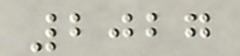2027
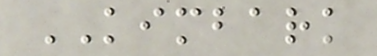KIMBARK
